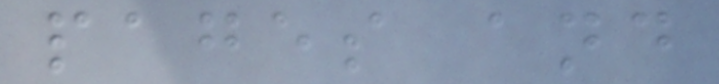pages and
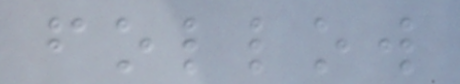follow
